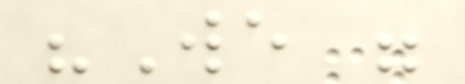"We were
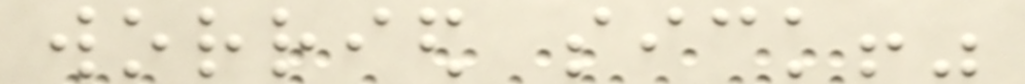worried sick!"
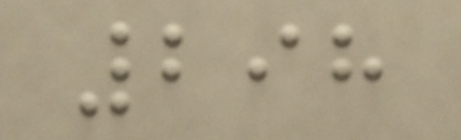298
